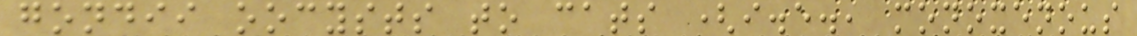gondii oocysts to cats (i.e., monoxenous
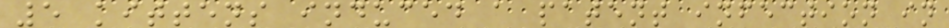5 kittens induced a patent infection in
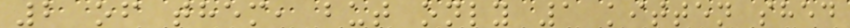2 of them, but only 1 kitten shed
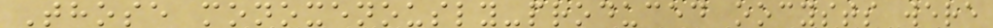Those monoxenously-produced oocysts were
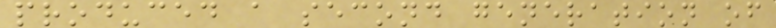produced a second generation of
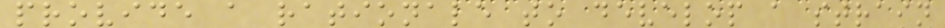provide a rationale to develop a strain
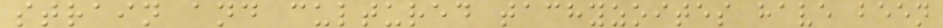strain and cultured tachyzoites have been
